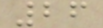26
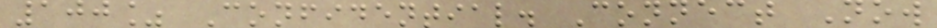100% Confidential. Connect Now
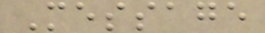Message
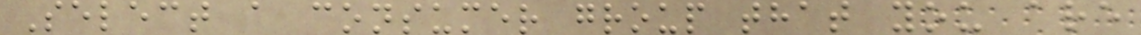Select a consumer group that you are
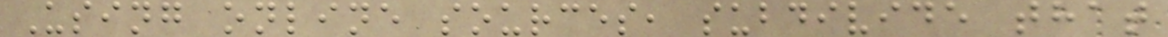Using online sources, subdivide that
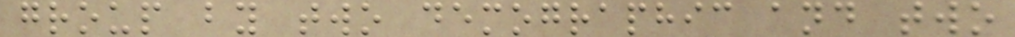group by two demographic and two
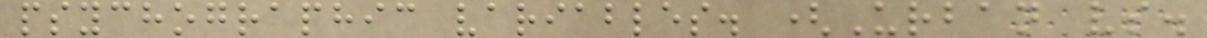psychographic variables. (Urban vs.
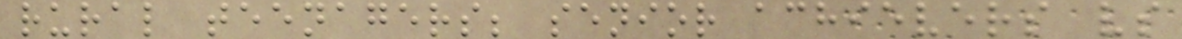rural teenagers; senior achievers vs
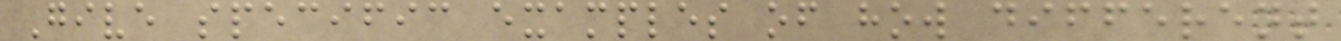Give specific examples of how different
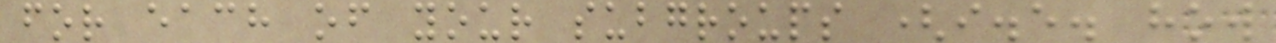for each of your subgroups (i.e. how
